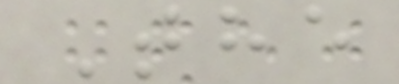The
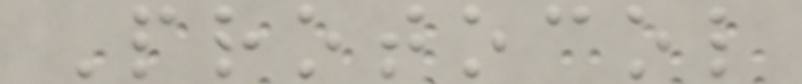Protocol
